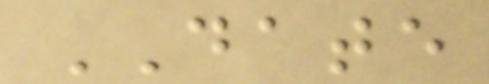DATE
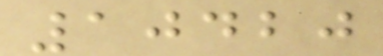10420
